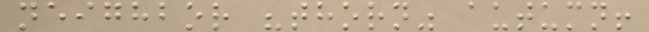neighbor "thorn" autumn!
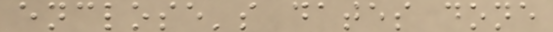enclose's dates done
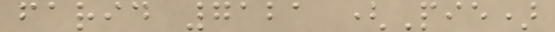farid 7121 (Pie)
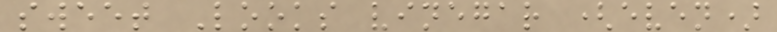sweet Looks vinegar (even)
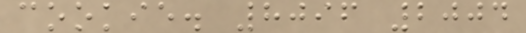cookie. 8096 2004
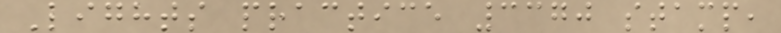Lights practice 3370 stamp,
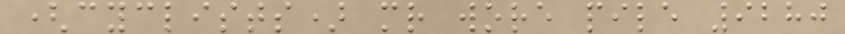(cyclists) mr wore pile 9280
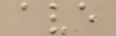ave
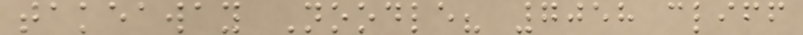takeaway Noodle? 7058 cliff
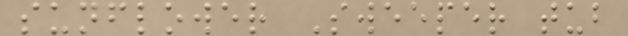sunflower Sweeper tub
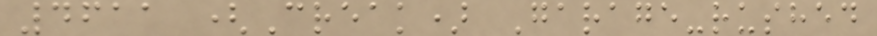4611 (Creak) Garage-rushed
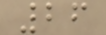26
